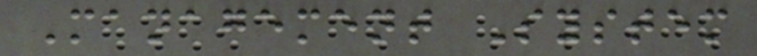Management System
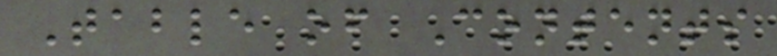Table of Contents
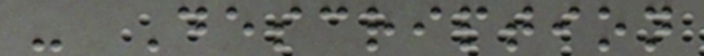- Description
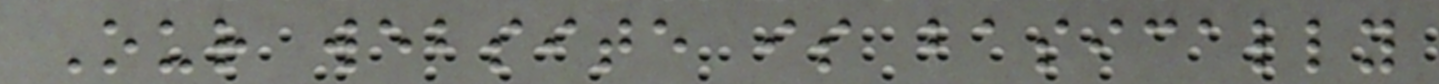Our website is basically
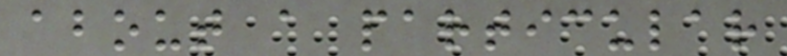about a particular
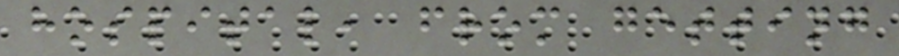hospital, from getting
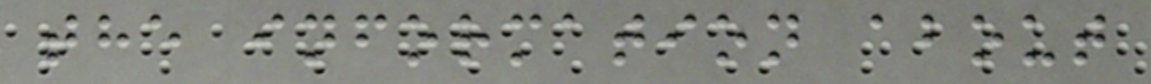the information about
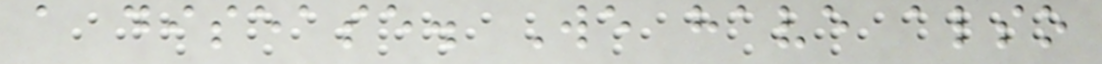a disease. We have also
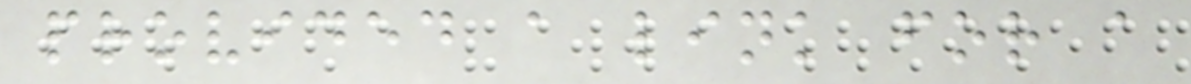provided a link for a
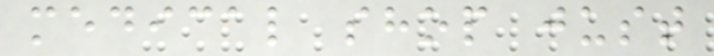medical shop just
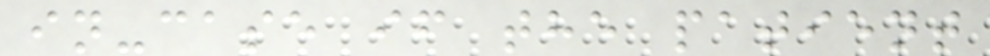in-case if the patient
